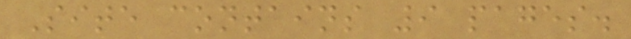Site contains 9 pages.
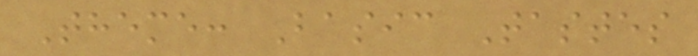Theme: Basic Tastes
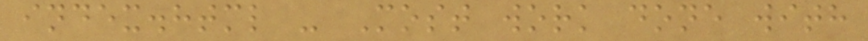index.html - Most work done with
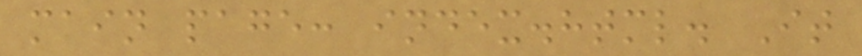main page: index.html. It
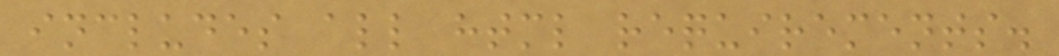includes all html requirements.
